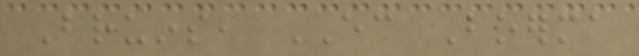Bruins, EC Boerma
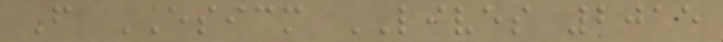From ESICM LIVES 2015
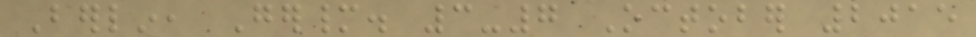Berlin, Germany. 3-7 October 2015
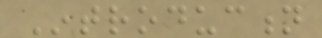Introduction
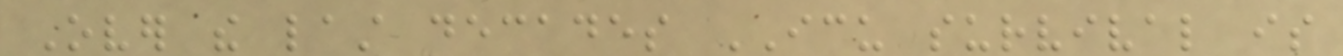Over the last decades ICU survival is
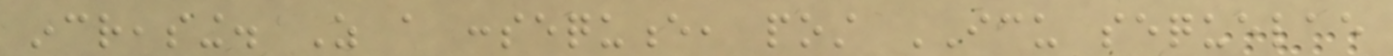increasing. As a consequence, post ICU sequelae
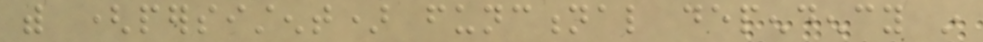with (persistent) functional dependency in
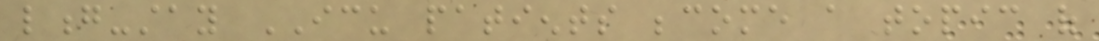long-stay ICU patients become a topic of
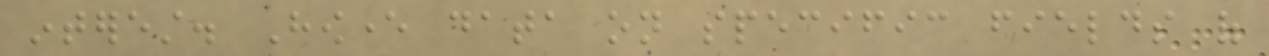interest. However data on specific fields of
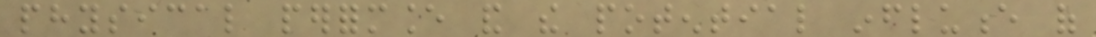physical performance and the potential influence of
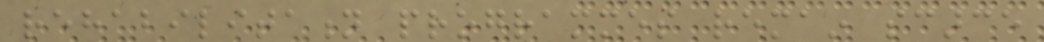rehabilitation programmes remain scarce
